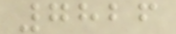7826
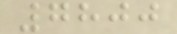7800
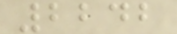2242
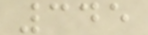345
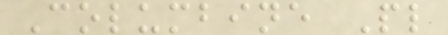Columbine Pl
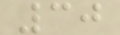30
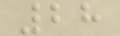28
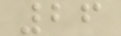26
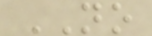NO
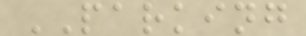PARKING
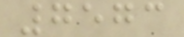7573
